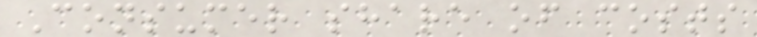Consumer share of costs
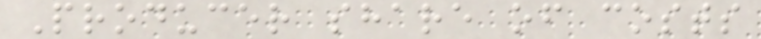Producer share of costs
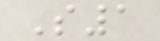S1
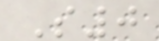S0
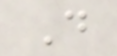D
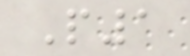P1
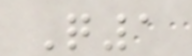Q1
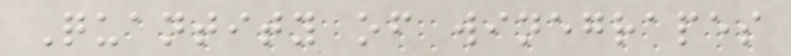Quantity of winegrapes
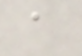a
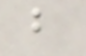b
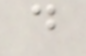d
